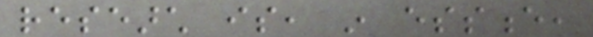research is, in essence,
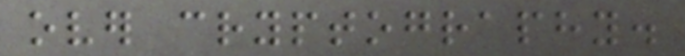over cryptography.
